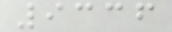9336
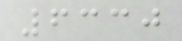6330
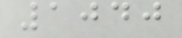1040
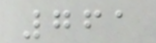761
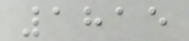1815
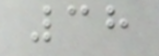38
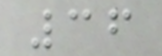36
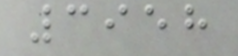3958
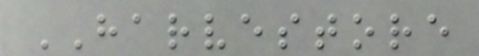HARVESTORE
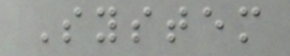System
